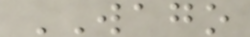WAGO
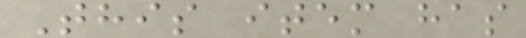This item has
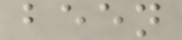been
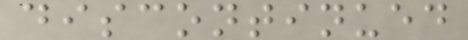discontinued
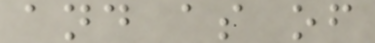and as of
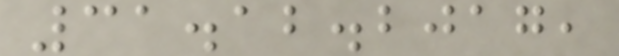31.12.2017,
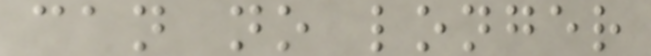can no longer
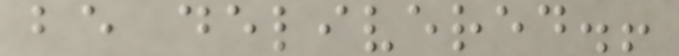be delivered.!
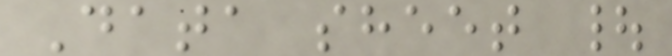Data sheet |
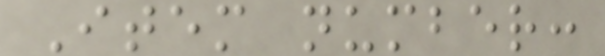Item number:
